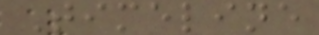Timeline
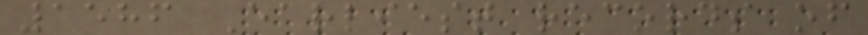1586 Earliest records of
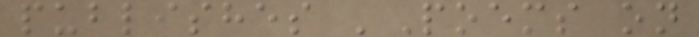publishes 'Poems on
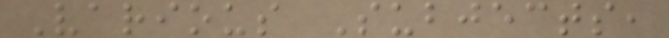Various Subjects,
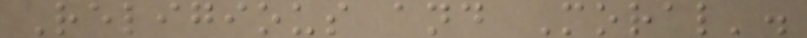Religious and Moral'.
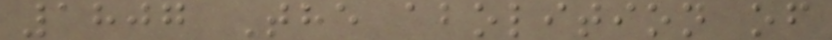1807 The abolition of
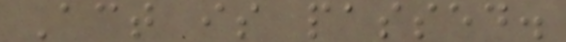Act is passed.
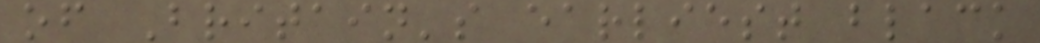of Britain's earliest black
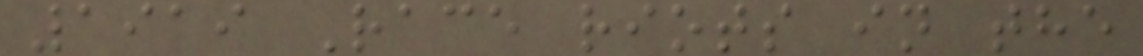1919 Race riots in the
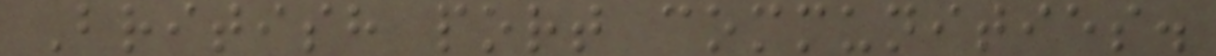British port communities.
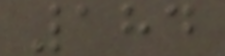184
